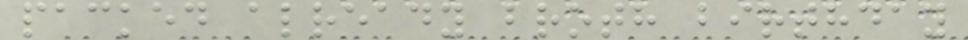packed already broth birthday
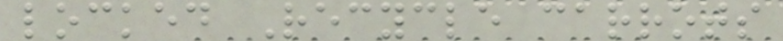locked Recycle carrots
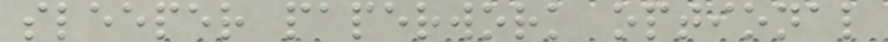sleeper paperwork optional
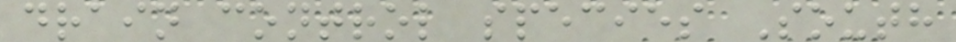drain control species South
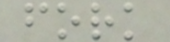fork
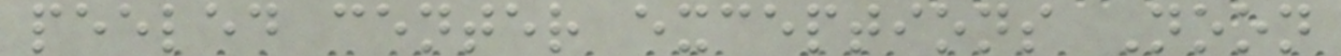peeled center exceptions Noon
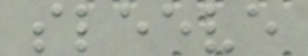sleeve
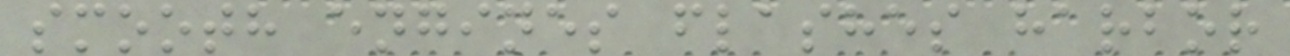smooth engines flashes harbor
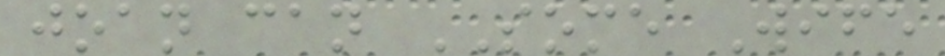joan can SOME Wife
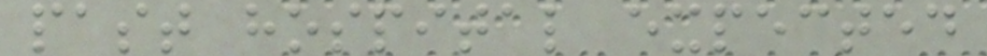past hospital expected
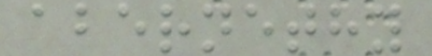abernethy
